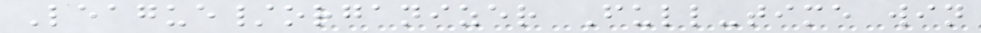League/organizer Full-time win
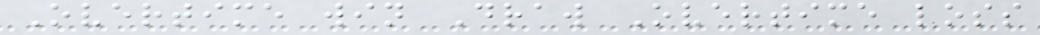Overtime win Draw Overtime loss
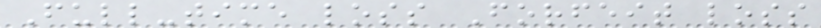Full-time loss Forfeit loss
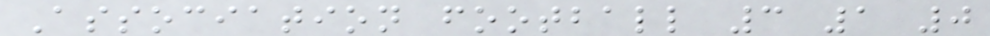Association football 3 1 0
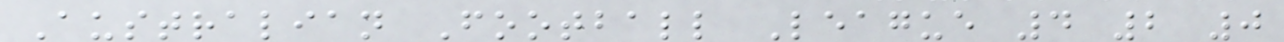Australian Football League 4 2 0
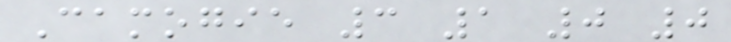Camogie 3 1 0 0
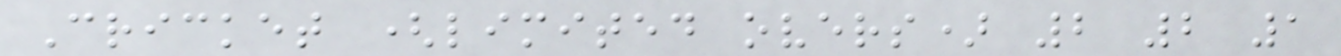Cricket (limited overs) 2 2 1
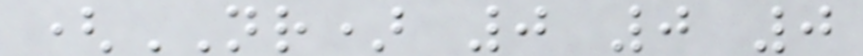(NR) 0 0 0
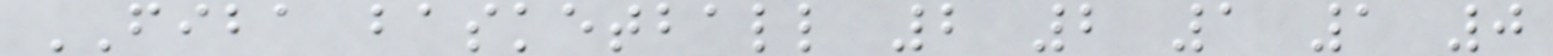FIBA basketball 2 2 1 1 0
